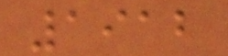1912
